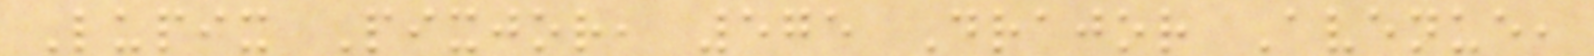Lupix Pixjor, 575 Drajor Avenue,
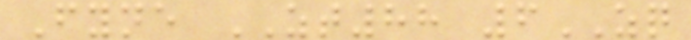Fyne ZT88 6ZQ
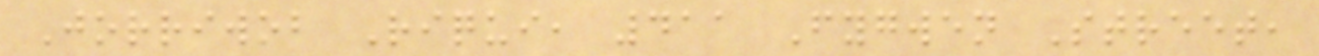Jorriwob Riqui, 411 Fygwen Street,
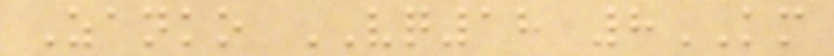Zanko VQ18 8KM
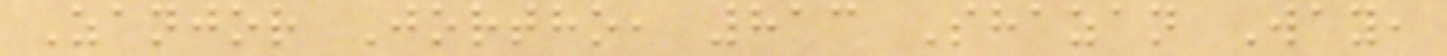Zanjor Jortho, 813 Shazan Way,
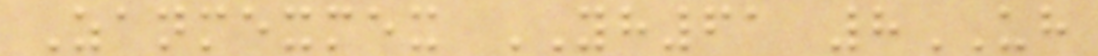Zanmexmex YH61 8UH
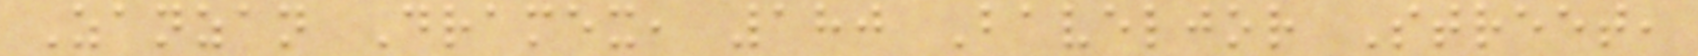Zanzan Dramex, 180 Baveljor Street,
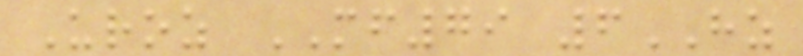Uroz MF79 6HZ
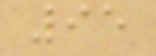95
